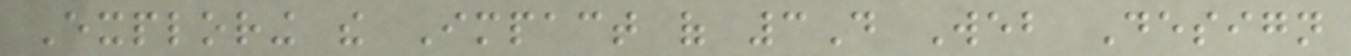Exploring the Impact of 3D Web Design
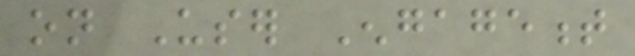on User Engagement
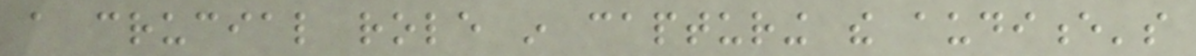a crucial role in capturing the audience's
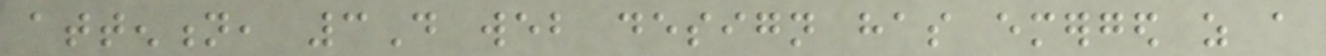attention, 3D web design has emerged as a
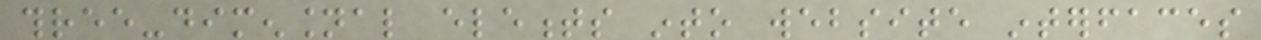three-dimensional elements into website interfaces
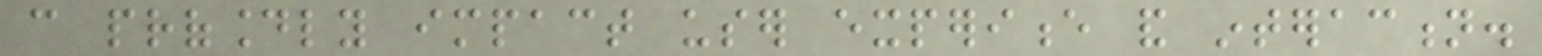can profoundly impact user experience and interaction.
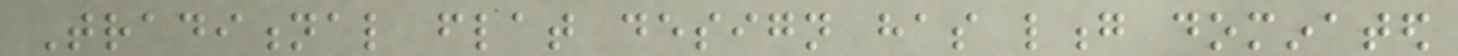Traditional flat design has long dominated
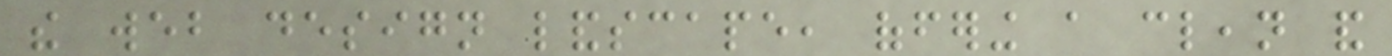the web design landscape, offering a clean and
